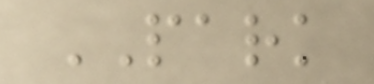PARK
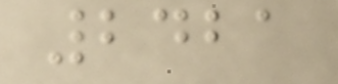2421
